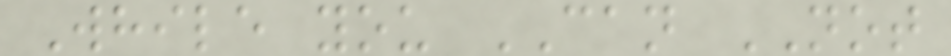While you CAN NOT
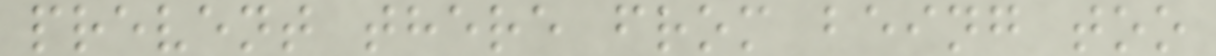prevent there from being too
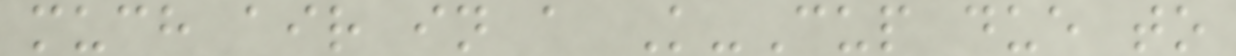much air in a K-Cup due to
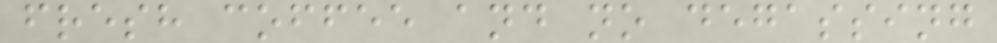fresh coffee and no degassing
